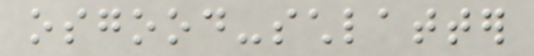osgood-schlatter
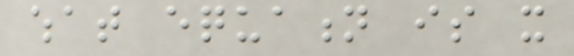what equation is it
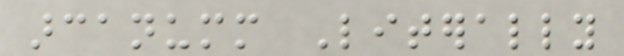arcanumm Literally
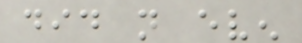did not even
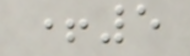+5
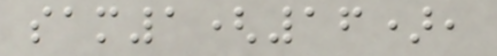sam1(16),
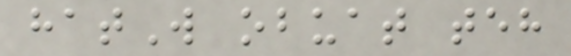hatW obuat teh
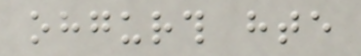ohgurth hte
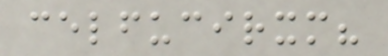celfucirxm?
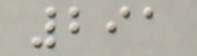291
